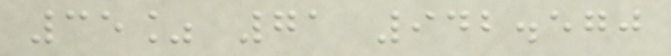35% 71 942.570
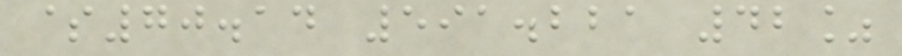$70.14 591.221 42%
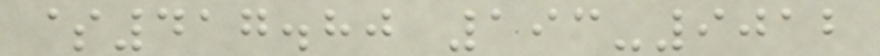$417.80 193-9012
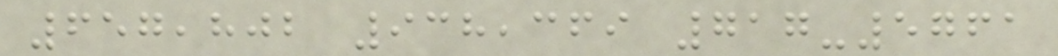657,802 938,369 717-5761
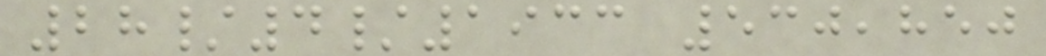28/4/1933 530,850
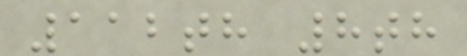112th 8th
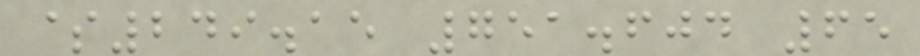$249.15 751.604 65
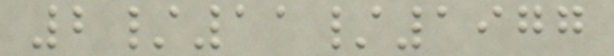2/11/1977
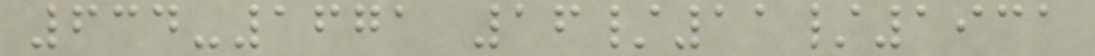634-1671 16/11/1931
